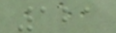121
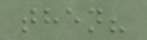then?
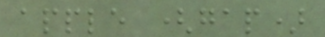apple (gap)
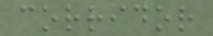corridor
